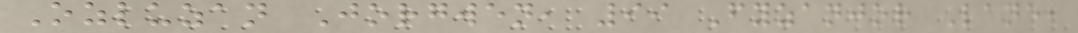Ozluzan Jorgwen, 99 Fyzanjor Lane,
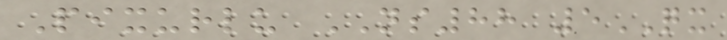Pixurlu NS88 5QX
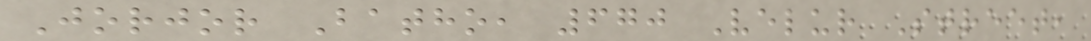Jorjor Batho, 670 Velur Street,
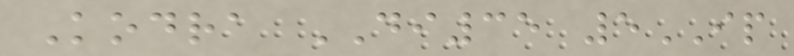Kodra DI35 5IP
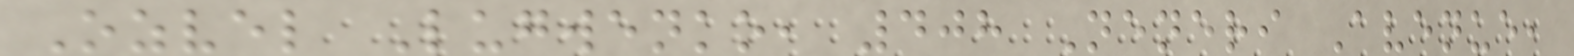Ozvel Lugwenko, 408 Neneri Avenue,
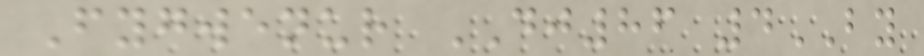Fygwenur DJ86 4BY
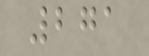271
